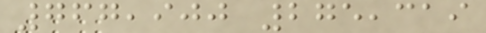767,900 275,319
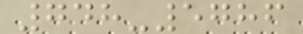748-5786
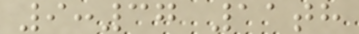9:37 11th
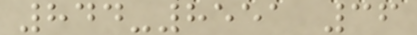844-8551 36
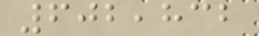602,832
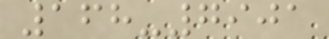168-7901
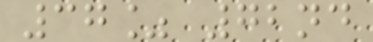37% 72nd
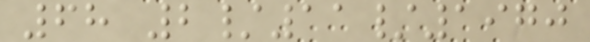68 2/11/1970
